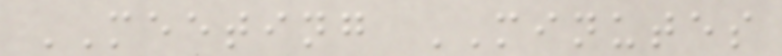MEETING MINUTES
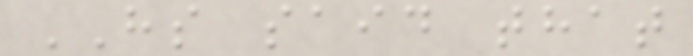HS said that
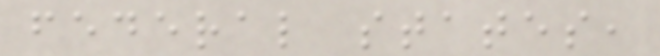federal states,
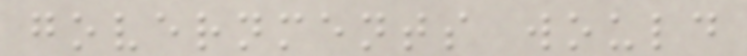governments would
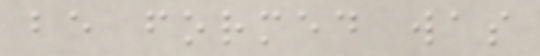be formed was
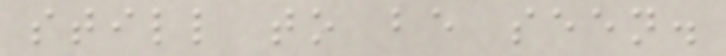still to be seen.
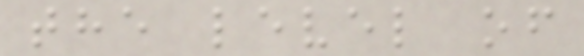the level of
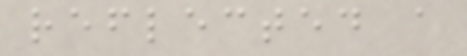reflected a
